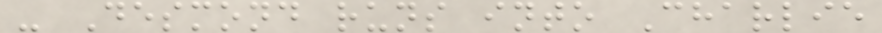- Desmond runs into Charlie
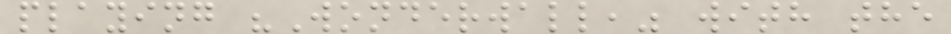playing "Wonderwall," with the
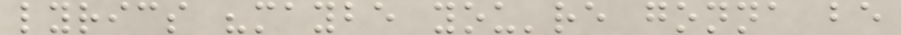lyrics "maybe you're gonna be
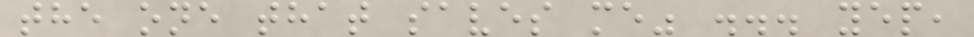the one that saves me" ... yep,
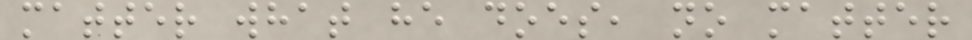matter what he does, no matter
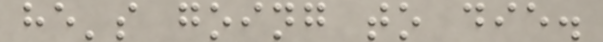he's going to die.
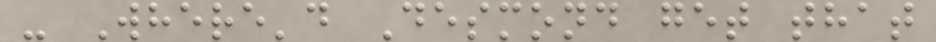- Where'd Desmond get that
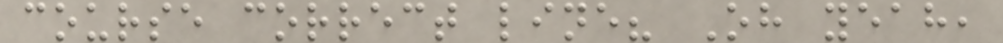course correct line? Oh yeah,
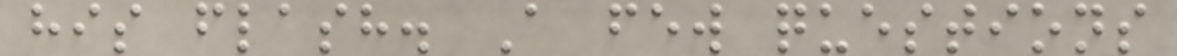his flash. A few questions
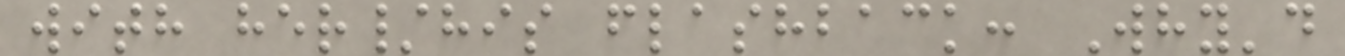with her/his flashback: Why'd
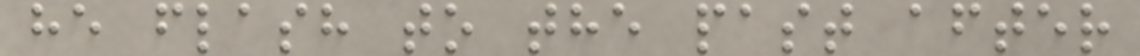he flash to the past after
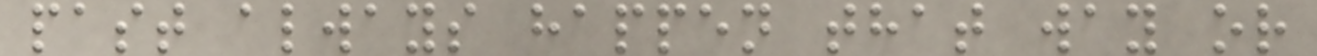past always happen that way or
